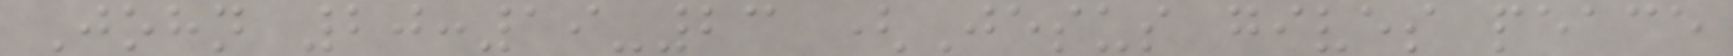John 20:19-23 (Jesus gives peace
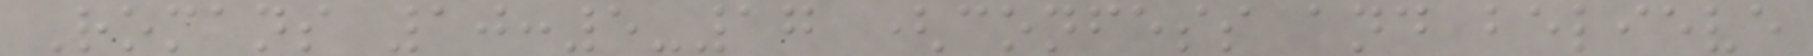Romans 10:5-17 (confess and believe
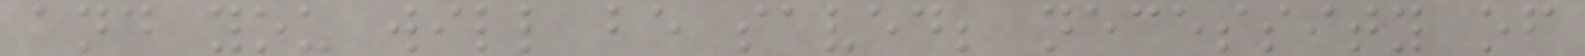and you will be saved; necessity of
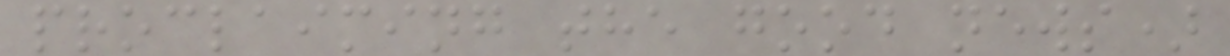proclaiming the good news)
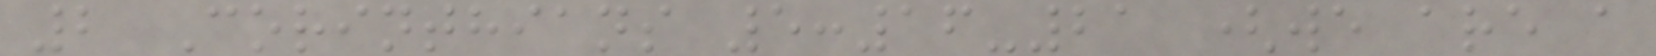2 Corinthians 5:16-21 (we are a
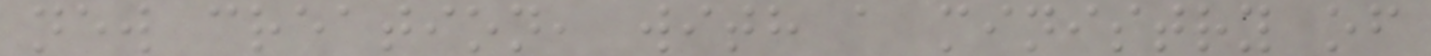new creation, with a ministry of
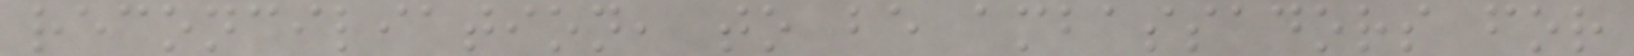reconciliation, to be ambassadors for
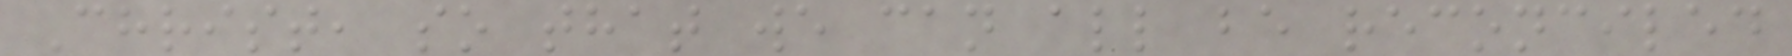Christ, so that we can all be reconciled
